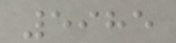5985
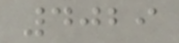4029
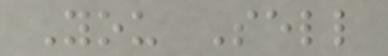You Sell
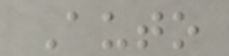Auto
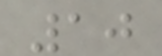10
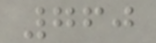760
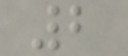2
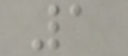1
